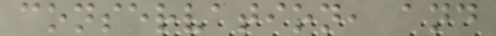conservation, and
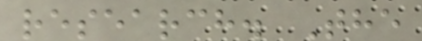research. The
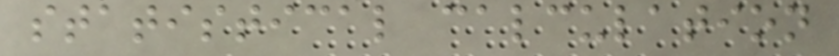statistical calculation
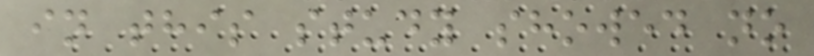in this study showed no
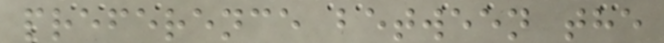preference between the
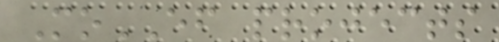MoEF projects
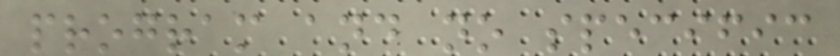program and no specific
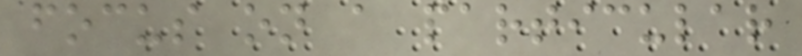focus on a particular
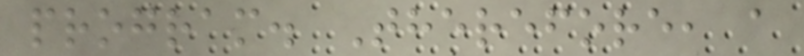program. Therefore, a
